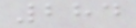284
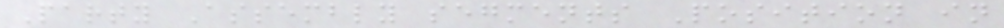Party Assembly segments Position in
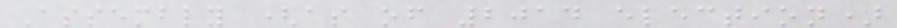Assembly (as of 2014 election)
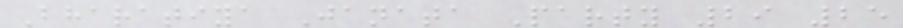Bharatiya Janata Party 29 25
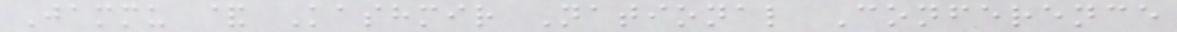Jammu & Kashmir National Conference
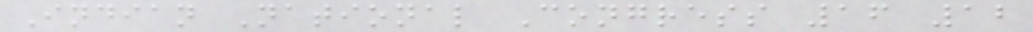Indian National Congress 16 12
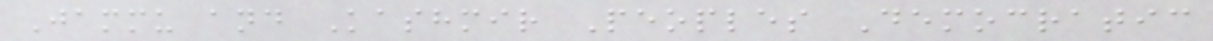Jammu and Kashmir Peoples Democratic
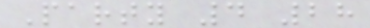Party 4 28
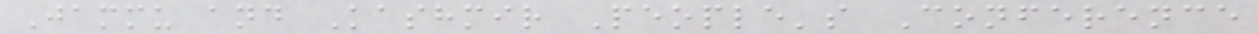Jammu and Kashmir People's Conference
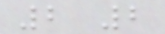2 2
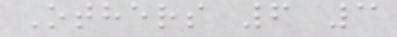Others 6 3
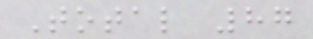Total 87
